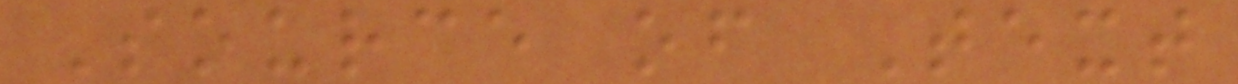Source of Text
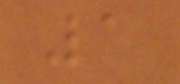1
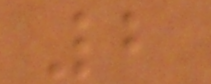2
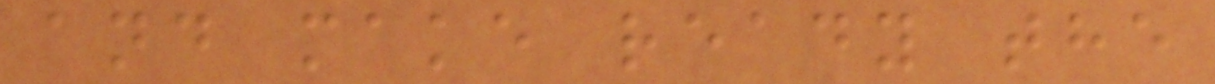and make ready the
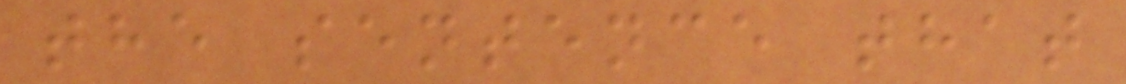the sentence that
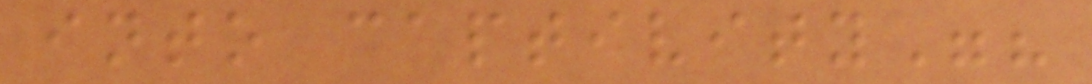into captivity"?
